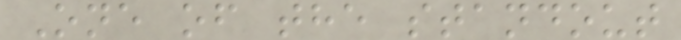One of the standout
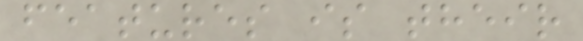features is their
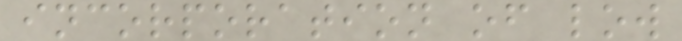incorporation of low
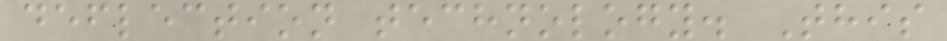deflection technology. This
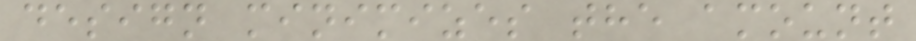design minimizes the amount
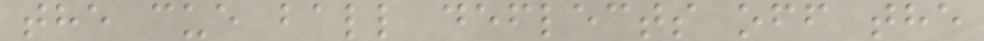the cue ball deflects off the
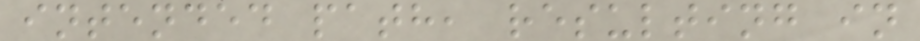intended path, resulting in
